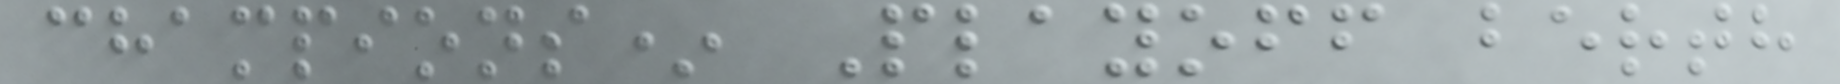champions* Playoff berth
